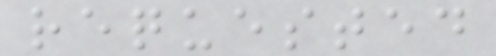requested
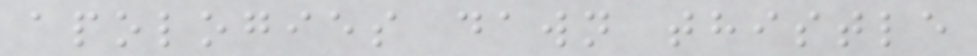apologies dawn thistle
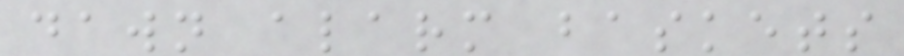dawn alarm baskets
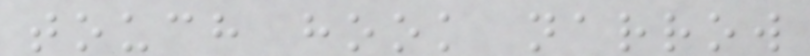touch hook narrow
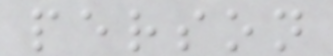person
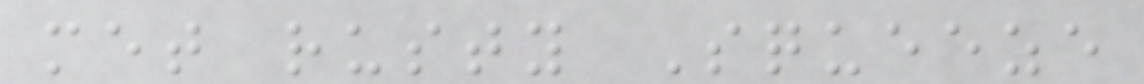met rusty Squeeze
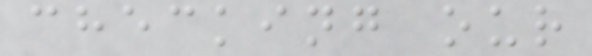checking our
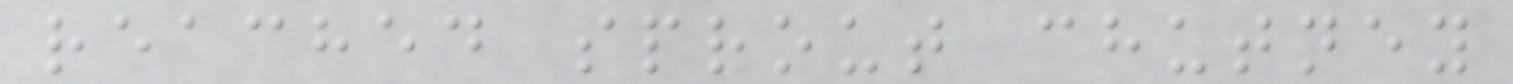reached sprout chutney
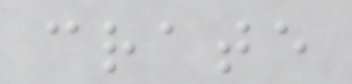crate
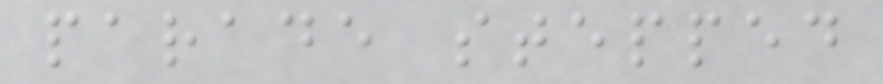parade stepped
